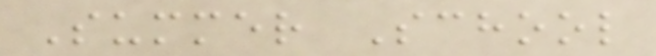Summer School
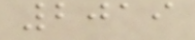2019
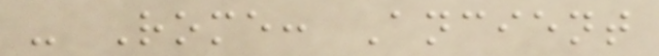- Rome: Ancient
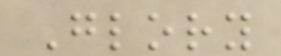Glory
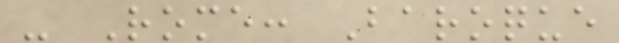- Rome: Baroque
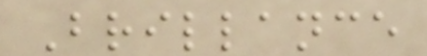Brillance
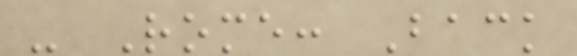- Rome: Back
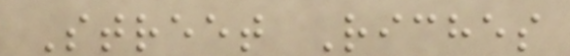Street Riches
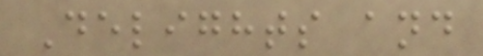Delights and
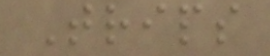Trips
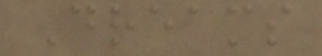Dreams
